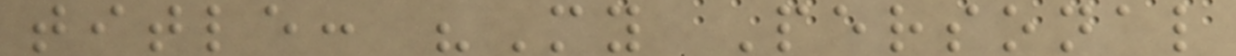title: "My Personal
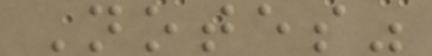Notes"
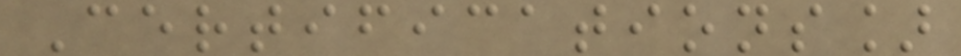Certifications]
